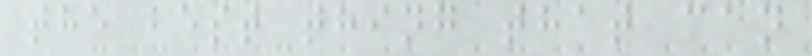the best thing that can
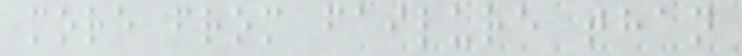more from failure than
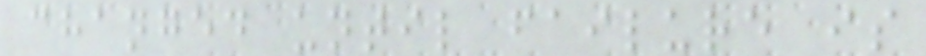changed until failure is
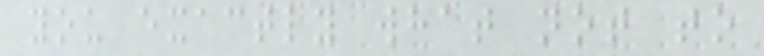you exactly what not to
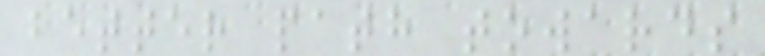better path towards
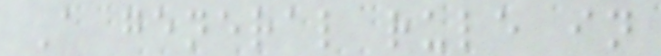A general rule in
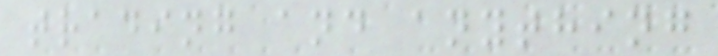trading and anything
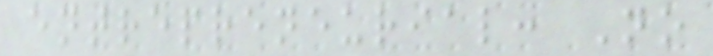entrepreneurial: No
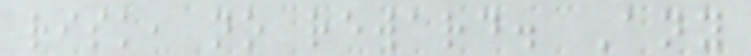risk, no reward. Any
